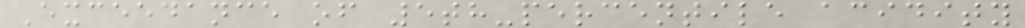Exceedance of 5th-percentile acidity
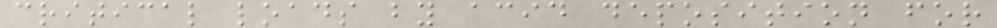critical loads by acid deposition for
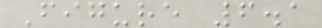Figure 6.1
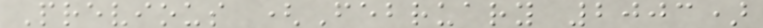Previous (February 2003)
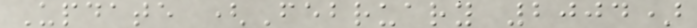Update (February 2004)
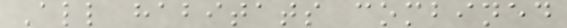All habitats combined
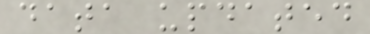data updated
